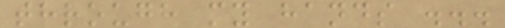through my hands ...
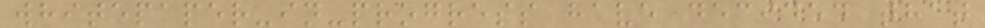whitepaper-in-progress have decided that
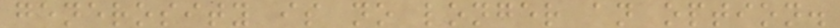generosity is no longer an option.
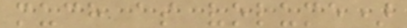much as volume)
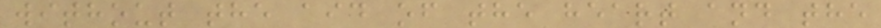without the aid of the heart and the
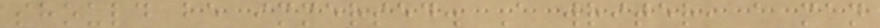should be immersed. A writer, a man
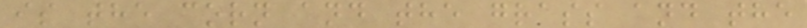is the corn and the grass and the
